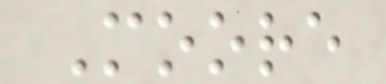Moore
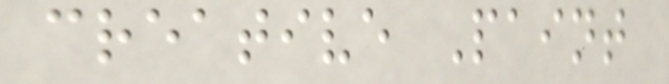creative Paint
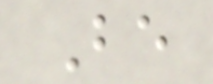Be
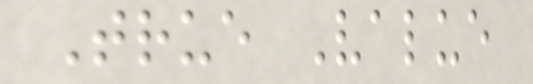True Value
